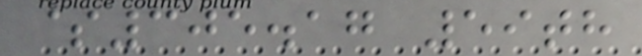$305.17 59th
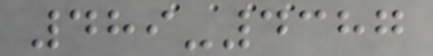489-4387
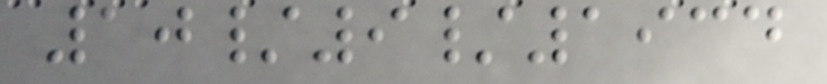10/9/1934
